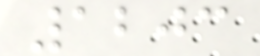1203
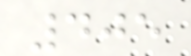405
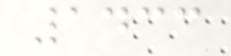1433
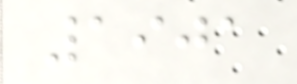1901
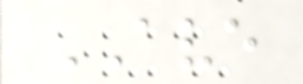AVE
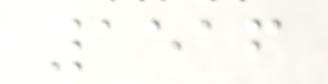1516
